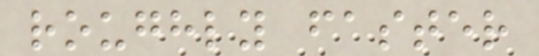roughly faster
